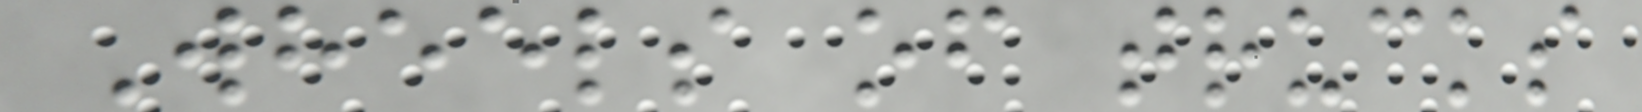Wheels of trucks
